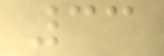33
